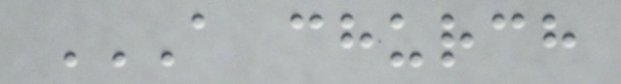A CHURCH
